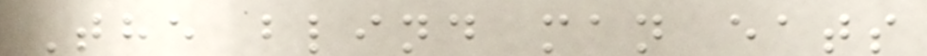The blind man eats
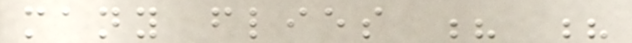many flies ? ?
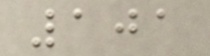101
